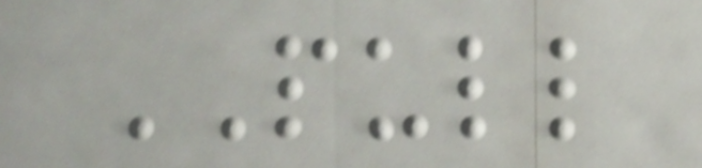PULL
